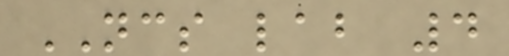NCS lab 4
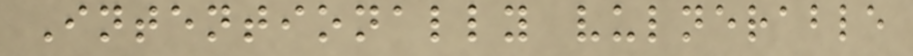Intentionally vulnerable
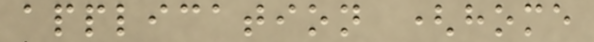application (home
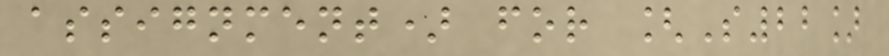assignment) for [S22]
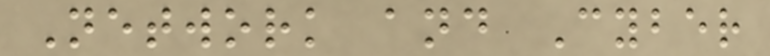Network and Cyber
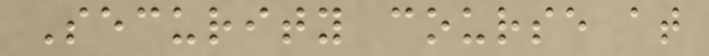Security course at
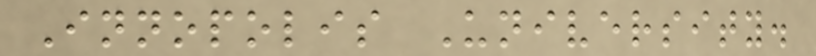Innopolis University.
